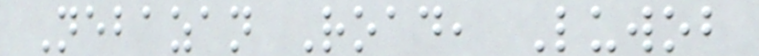Nebazan Road, Luwob
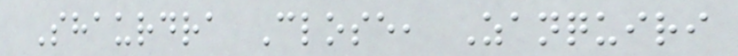Shaurdra Close, Zanquiri
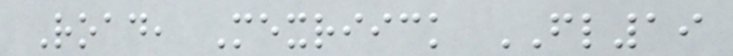Road, Mexriick FL19
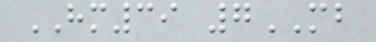HM39 7MB
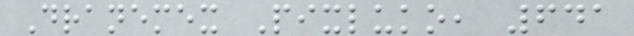Dranemex Pixluko, 641
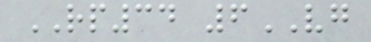RP34 6VG
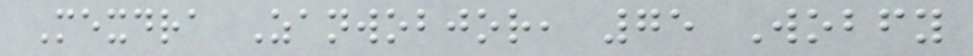Mexdra Zanwobjor, 75 Wobfy
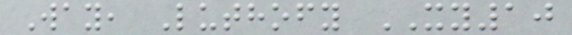Way, Luthofy XY10
